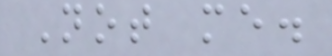Not me.
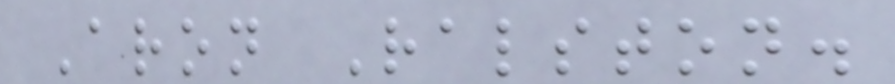Aron Ralston.
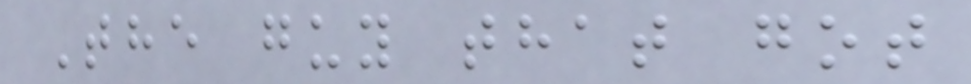The guy that got
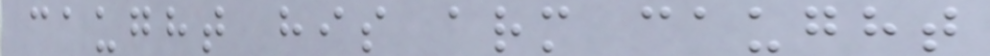caught his arm caught
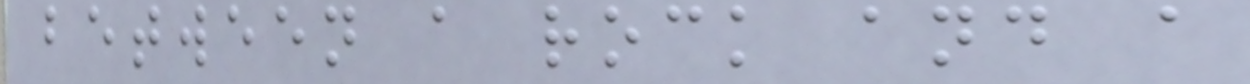between a rock and a
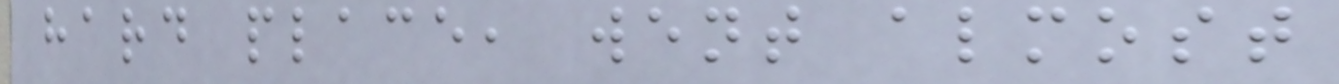hard place, went almost
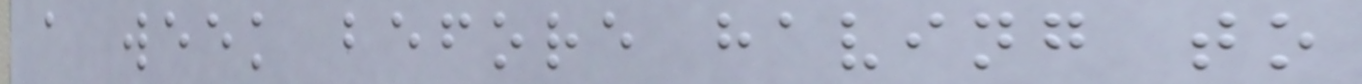a week before having to
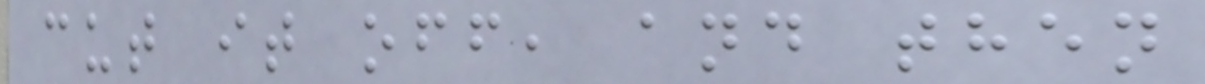cut it off, and then
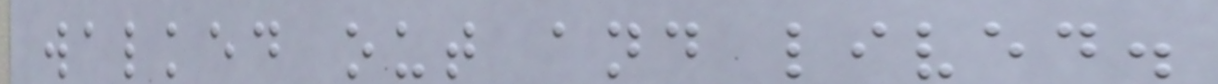walked out and lived.
